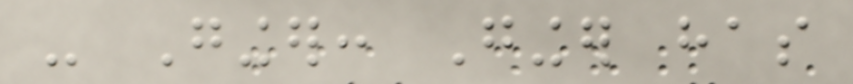- Ginger: Ginger has
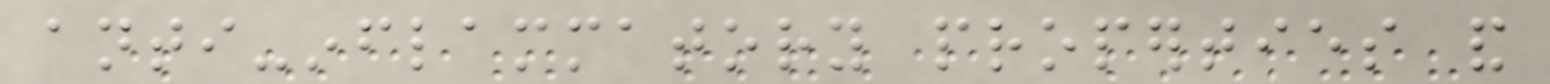anti-inflammatory properties and
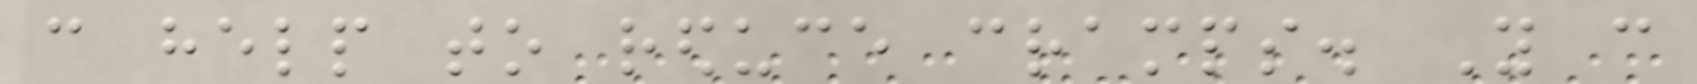can help to reduce cramps. You can
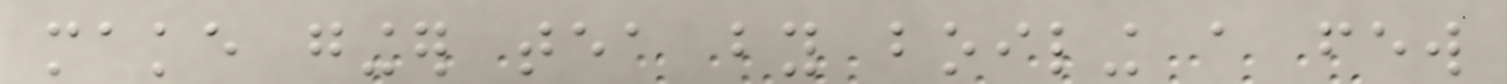make ginger tea by boiling a few
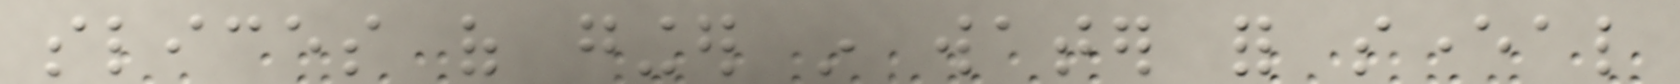slices of ginger in water for several
